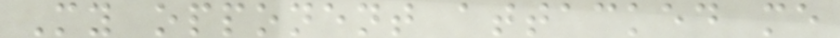My opponent attacked me
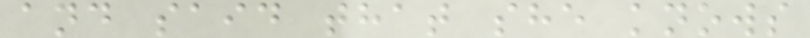and said that she knows
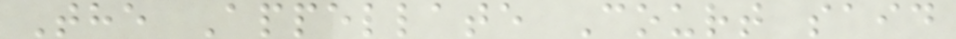The Appellate Court said
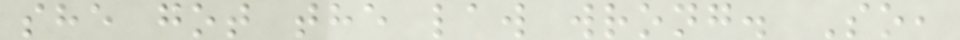she got the law wrong. So,
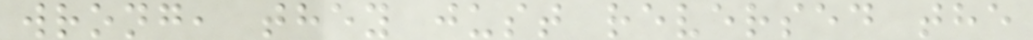wrong, they just reversed the
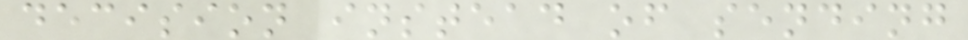decision instead of sending
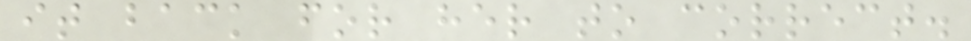it back for her to correct.
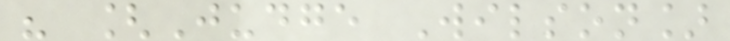" [Judge Wilson]
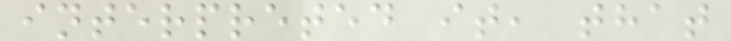interpreted it, that
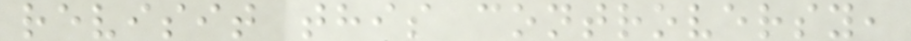revisit this controversy,
